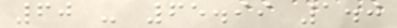60 - 65.99 1.0
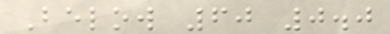Below 60 0.0
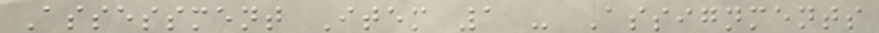Assessment Item 1 - Assignments
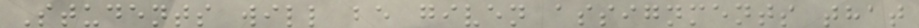Students will be given assignments that
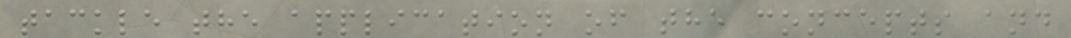tackle the application of the concepts and
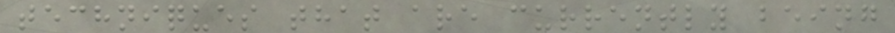techniques that are currently being
